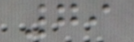79
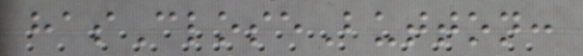hasCloseButton:
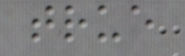true
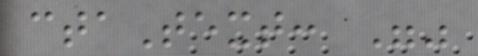ctaText: ""
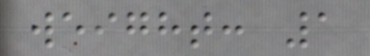weight: 1
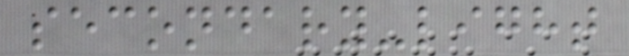secondary-light
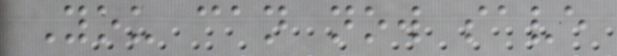You can now save
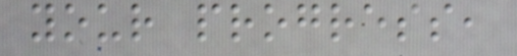your progress,
